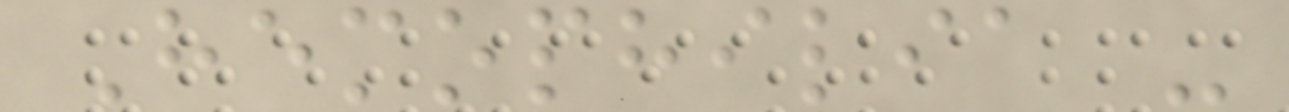Hemophilia -
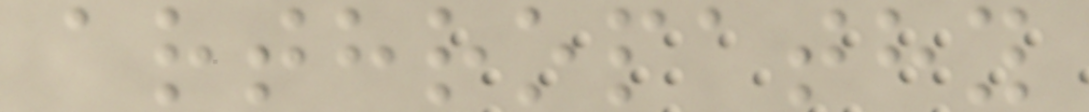arthropathy
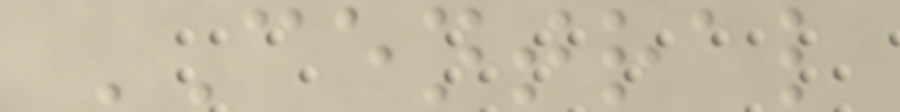CENTRAL
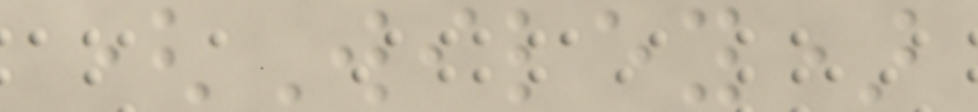(Wiley)
